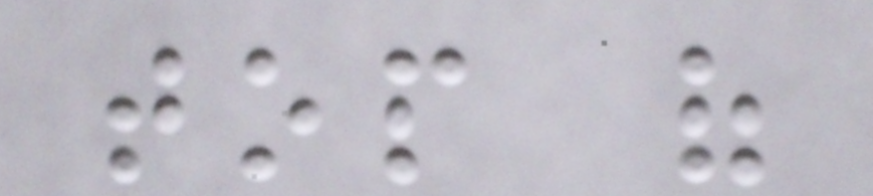top of
